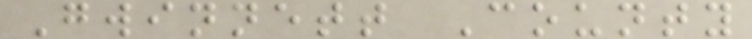Gwinnett County
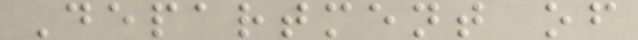Department of
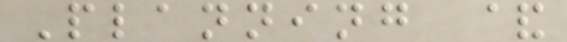Planning &
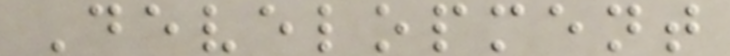Development
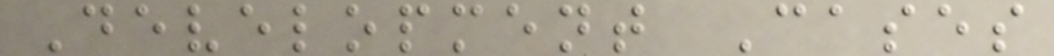Development Cases
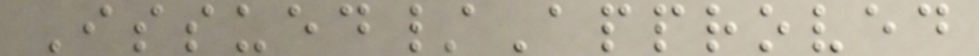Issued/Approved
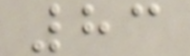83
